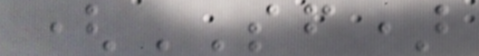(SF)
